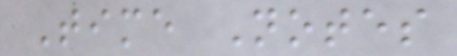Time Notes
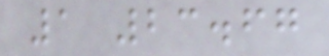1 23.67
